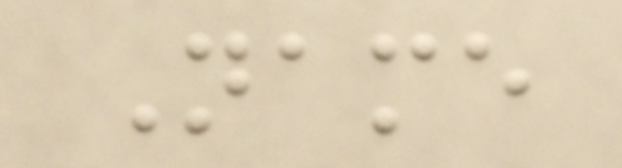Name
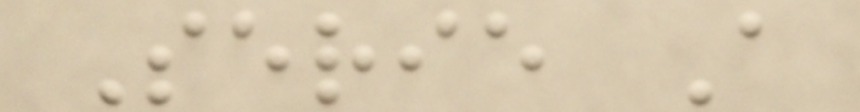Serie A
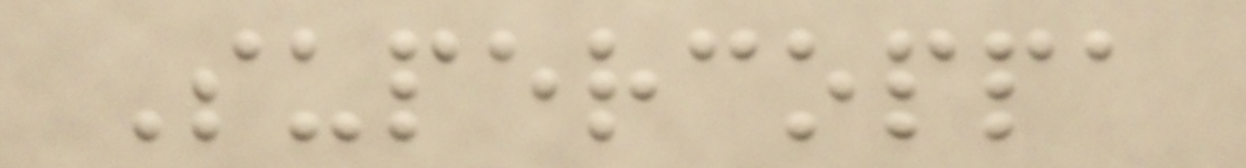Supercoppa
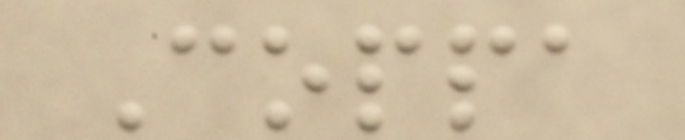Coppa
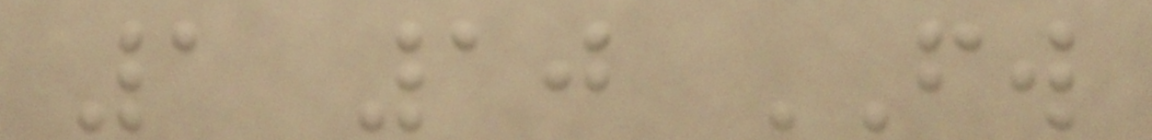1 10 FW
